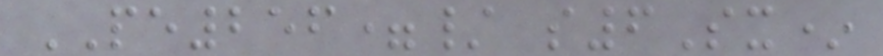PE256=/ s6Sx*
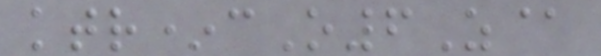ktr*cO6Z@
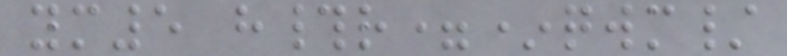ym5 h#r=*qwm/
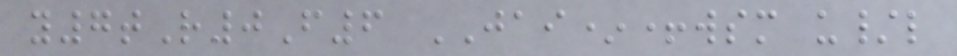y7tR0F6 JAI*+wsm u/l
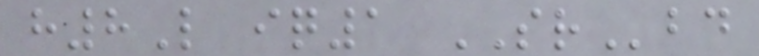h8L iq1 SRbd
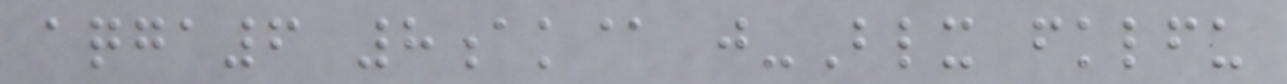aqga6 8ak@ j-Blx fklfu
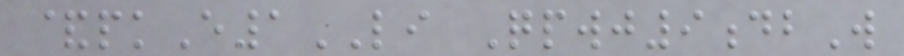&pkE1LI Qpwj9dbW
